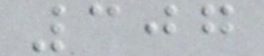307
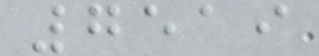7519
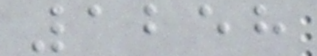1258
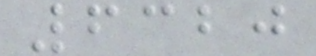6320
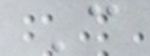C
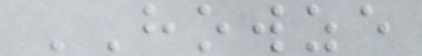HOWZE
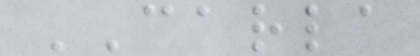CARLA
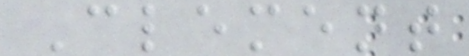Clement
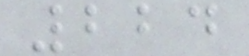224
